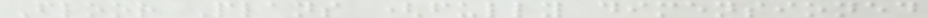Floor Plans (fully dimensioned
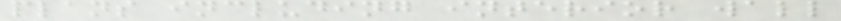plans including interior wall
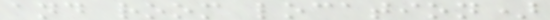and room location)
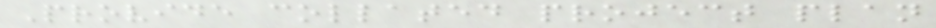Provide collated project plan
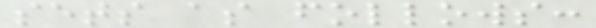sets as follows:
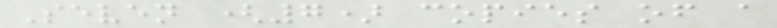Seven (7) copies of a
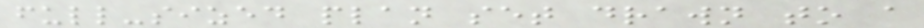full-sized plan set drawn to a
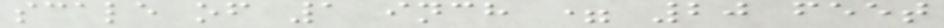scale of 1 inch = 20 feet
